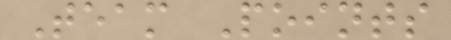Team Points
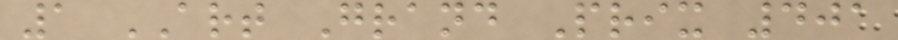1 ART Grand Prix 401
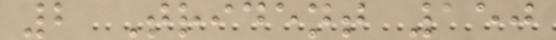2 Trident 150
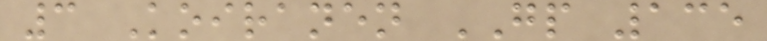3 Koiranen GP 135
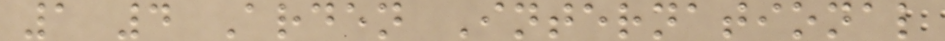1 4 Arden International
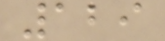129
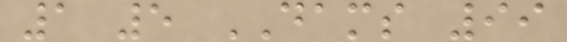1 5 DAMS 99
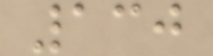130
